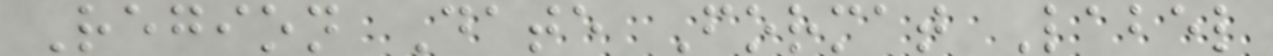Region Date Format Label
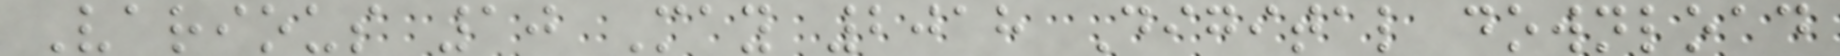Various 10 May 2018 Digital download
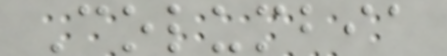Columbia
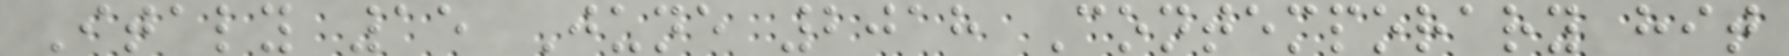Italy 15 June 2018 Contemporary hit
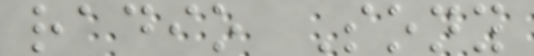radio Sony
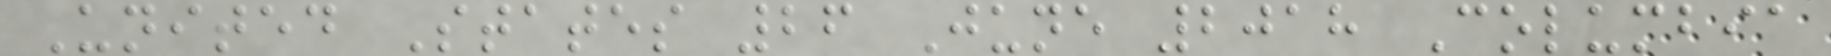United States 26 June 2018 Columbia
